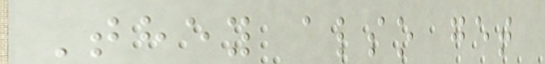They also get
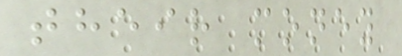their money
